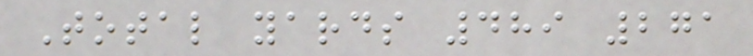Total yards 489 271
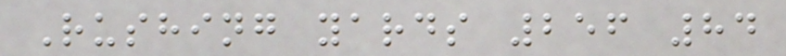Rushing yards 256 84
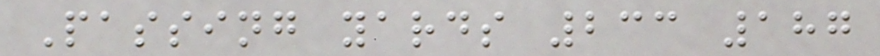Passing yards 233 187
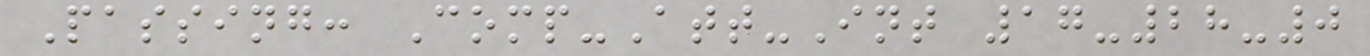Passing: Comp-Att-Int 17-28-0
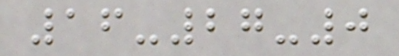16-27-0
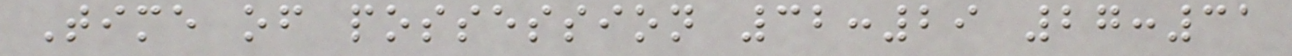Time of possession 32:29 27:31
